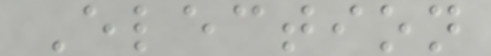Election
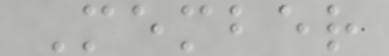Member
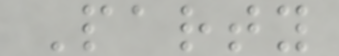Party
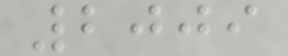2009
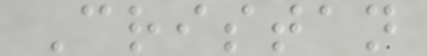Cristan
